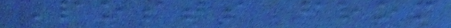Posts from
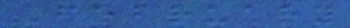February
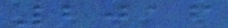2016
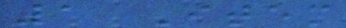1 Item
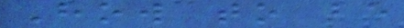How to be
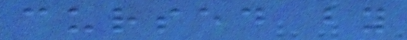cursed by
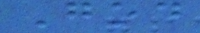God
